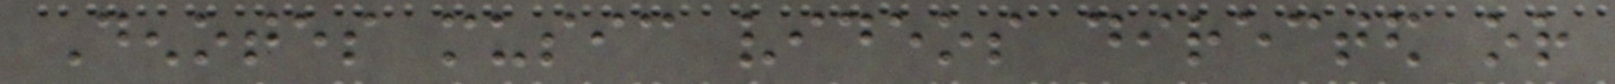Denotes music videos directed or
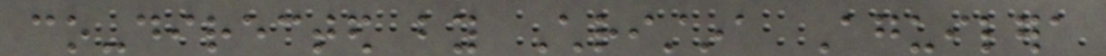co-directed by Christina Aguilera
